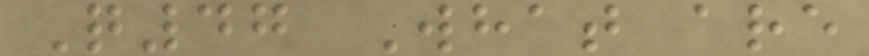Q47 What are
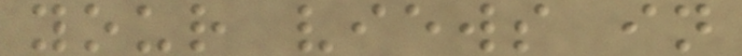your views in
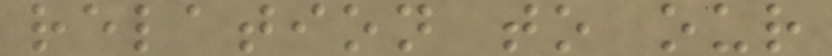relation to our
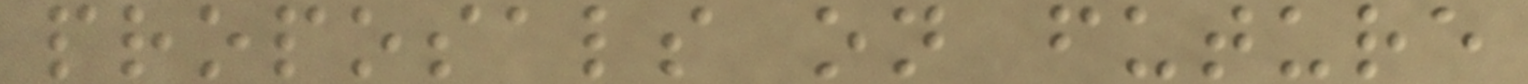proposals on future
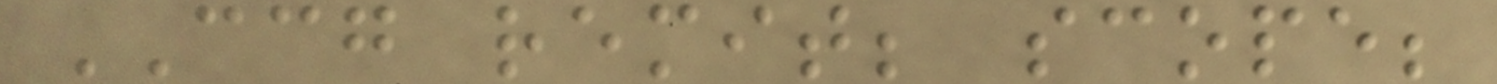CCG remit; scope;
